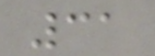31
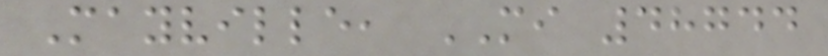Mayville, MI 48744
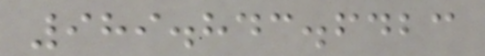989.843.6423
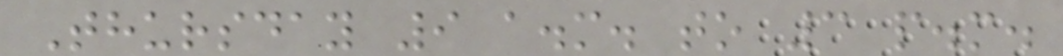Thursday 9 a.m. to 3 p.m.
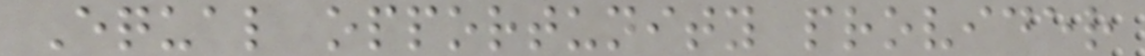Equal opportunity provider
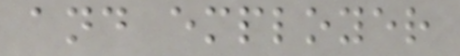and employer
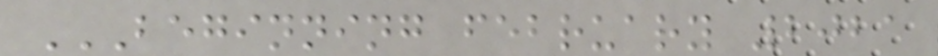BEGINNING FEBRUARY 2021
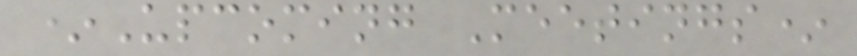*Upcoming Meetings*
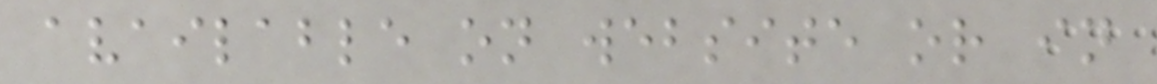available on website or in
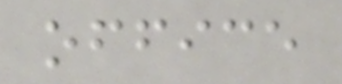office
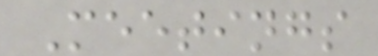Meetings
